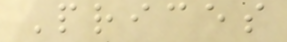Prices
